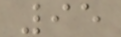95
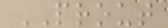PROUT
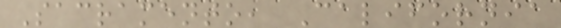Sacramento, California
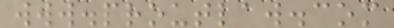www.proutlaw.com
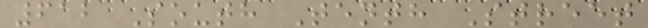612 South Tenth Street
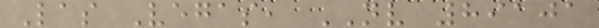Las Vegas, NV 89101
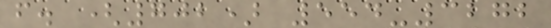f. (702) 554-3272
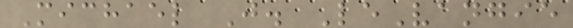Michael J. LeVangie
